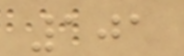101
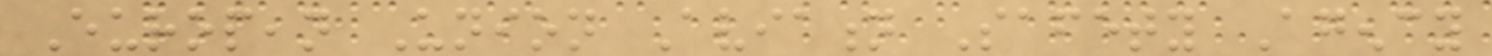European Union Aviation Safety Agency
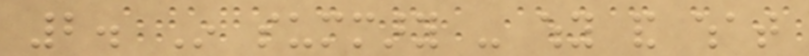2. In summary - why and what
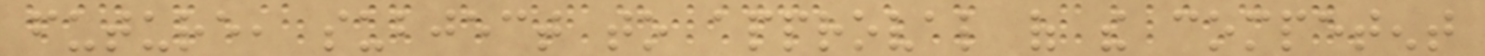future, subject to approval of the competent
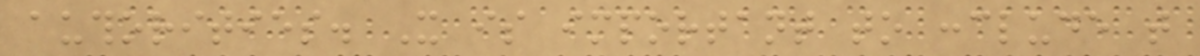authorities. It is important to conclude that
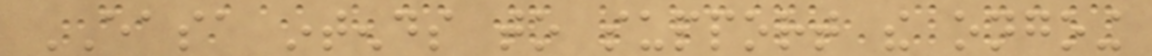EASA intends to support the ongoing
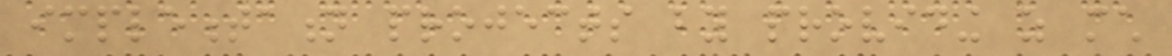implementation projects by providing as much
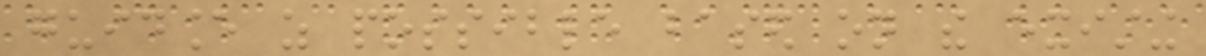guidance as possible based on the existing
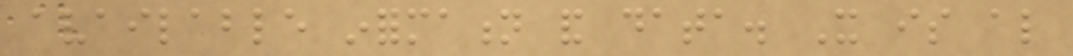available information and data. It is also
